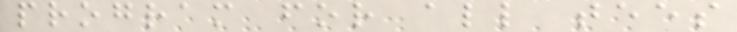program for all tees
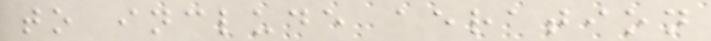to include aeration
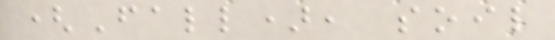(Fall), soil
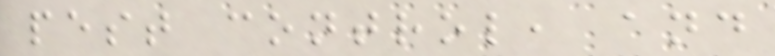pest control, and
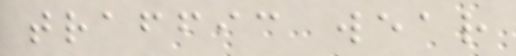traffic wear
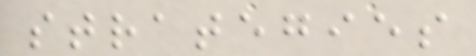strategies
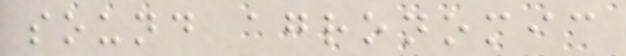sound agronomic
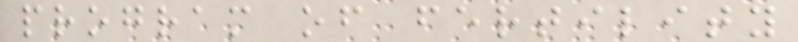program of fertility
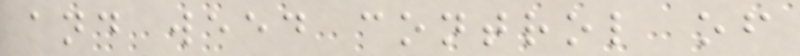and weed control of
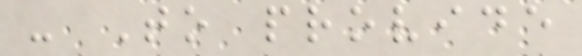- To provide
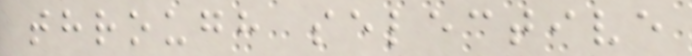through selective
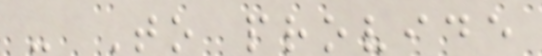- To provide
